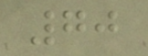70
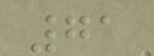71
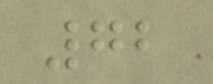72
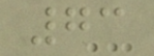73
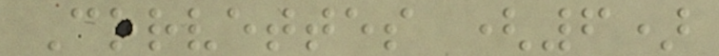Corvettes (6)
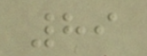89
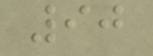90
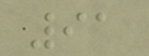91
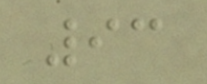93
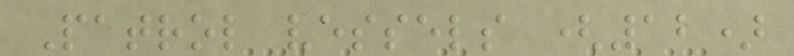Patrol vessels (12)
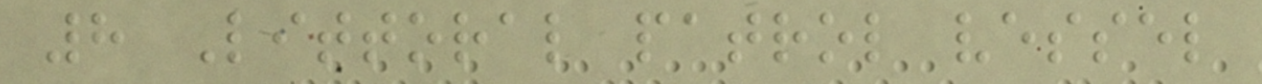8 Littoral patrol vessel
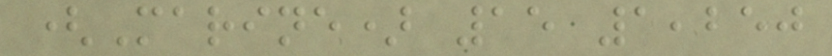(Marine) 15 1,250
